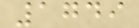1749
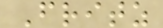Fritz
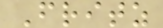Fritz
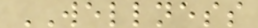WELLNESS
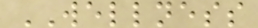WELLNESS
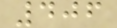406
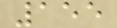155
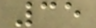35
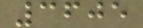3605
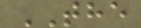THE
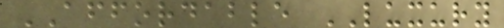AFFORDABLE LUXURY
